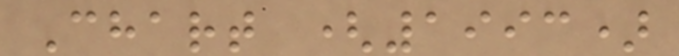Chart (1993)
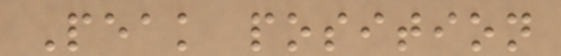Peak position
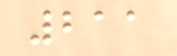211
